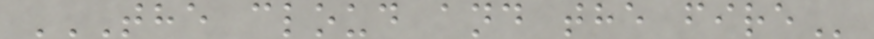THE CLOUD AND THE FIRE
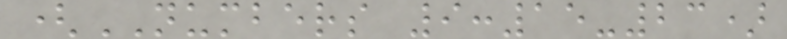(NUMBERS 9:15-23)
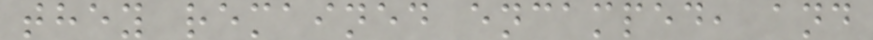they remained encamped, and
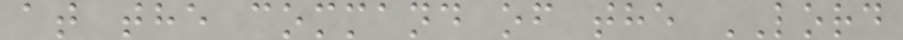at the command of the LORD
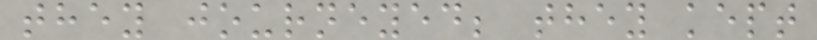they journeyed; they kept
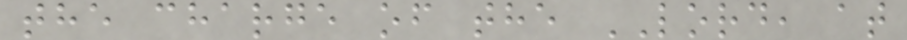the charge of the LORD, at
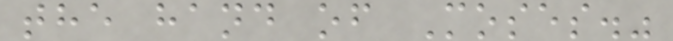the hand of Moses."
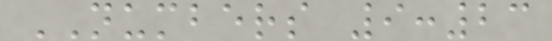NUMBERS 9:23
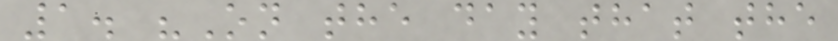1. "On the day that the
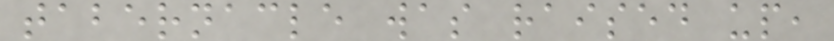tabernacle was raised up,
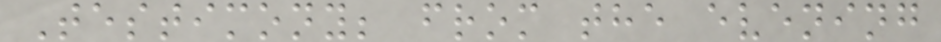Testimony; from the evening
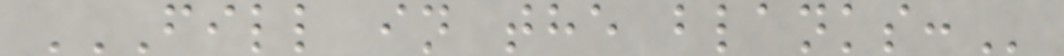FILL IN THE BLANKS:
